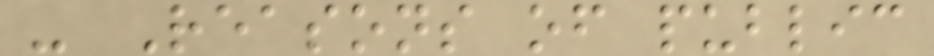- Reasons of public
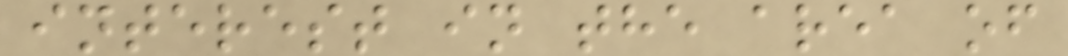interest in the area of
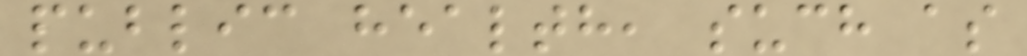public health, such as
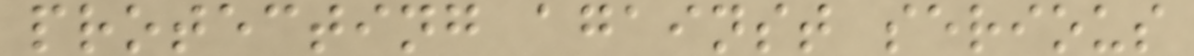protecting against serious
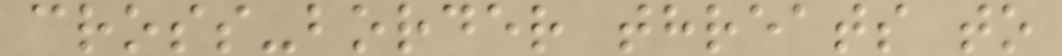cross-border threats to
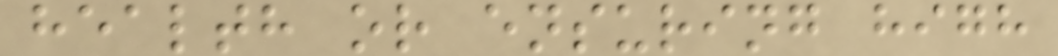health or ensuring high
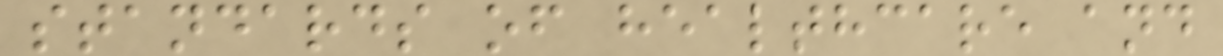standards of healthcare and
